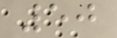50
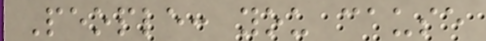People: you cause
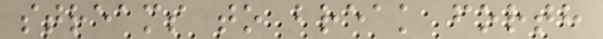streams to break forth
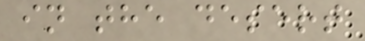in the desert
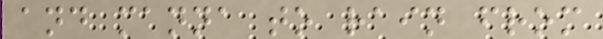and manna to rain from
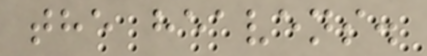the heavens.
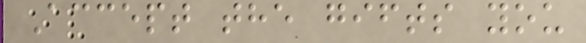Accept the gifts you
